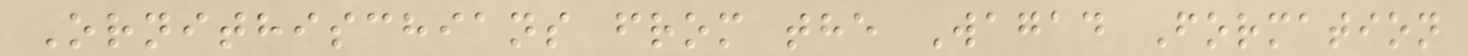Ornithischians from the Wagad Formation
